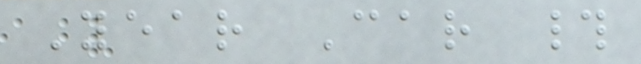Year Car #
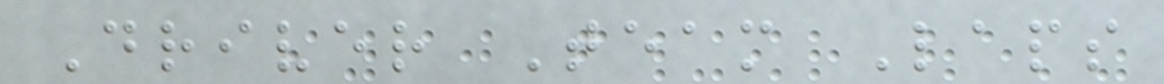Driver Team Laps
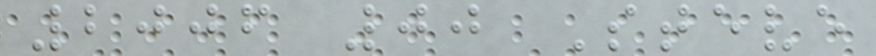2006 00 Steve
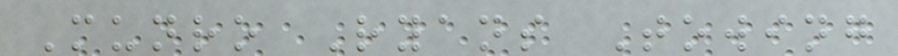Munro Ryans Towing
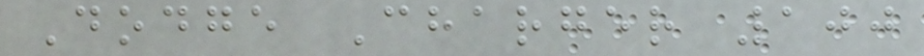Dodge Charger 100
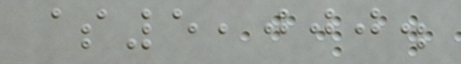$5,000.
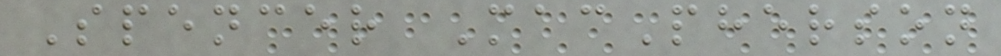Spencer MacPherson
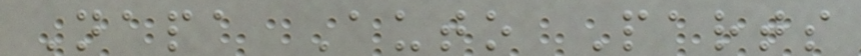Napa Auto Parts
